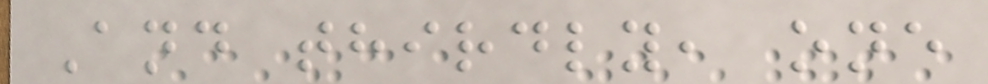And thirdly, one
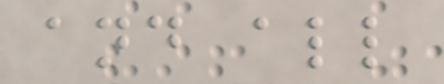and all
